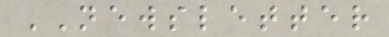NEWSLETTER
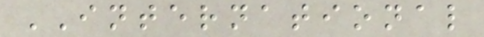INTERNATIONAL
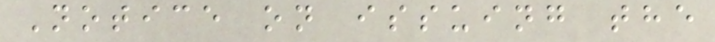Notice on issuing the
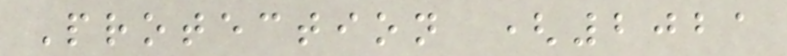Protection (2021
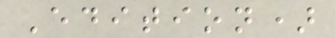Edition)
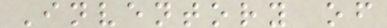Inventory of
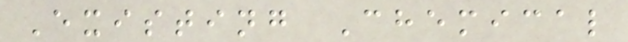Existing Chemical
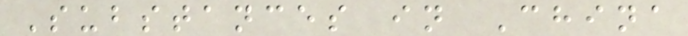Substances in China
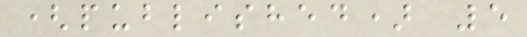(published) 5
